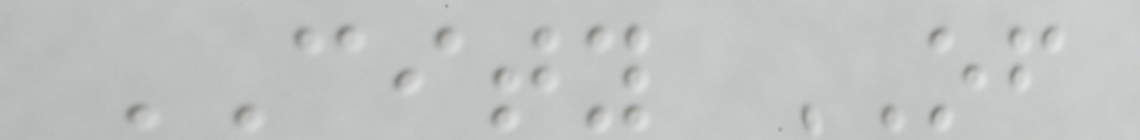CITY OF
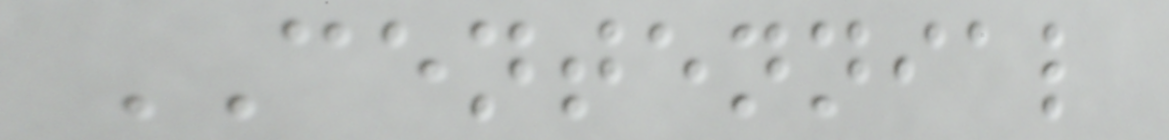CENTENNIAL
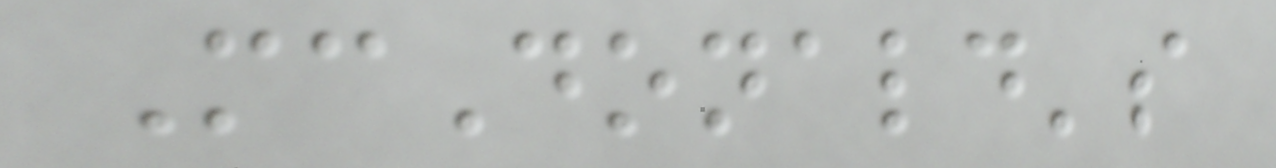McDonald's
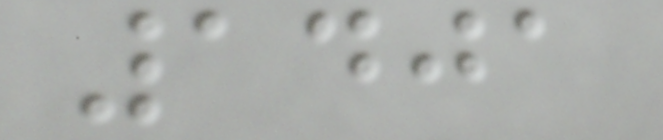1401
